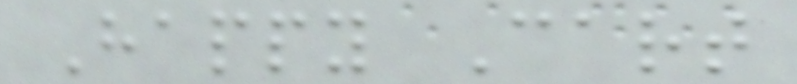Happy Cart
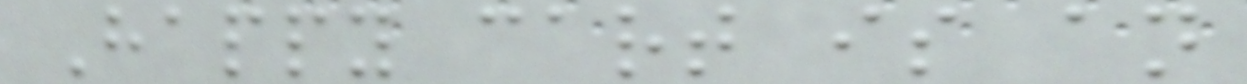Happy cart is an
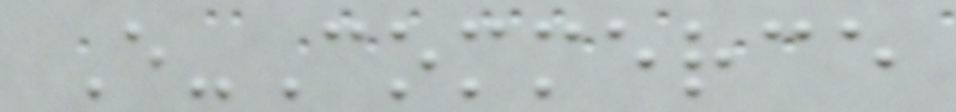E-Commerce
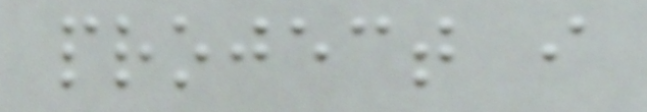project i
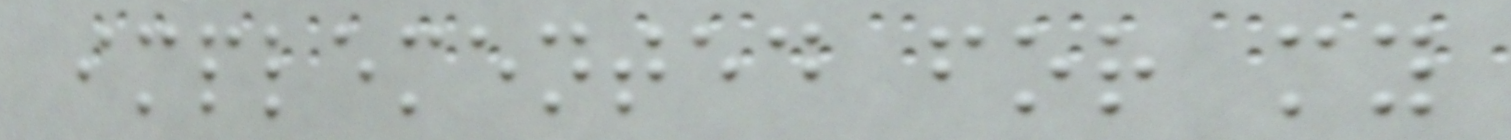implemented for my
